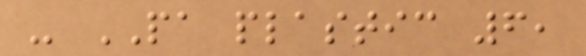- PA plastic 6,
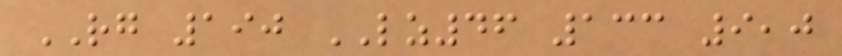RG 190 LZ46 133 9,0
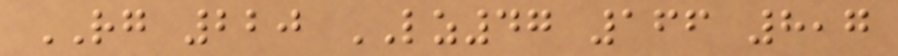RG 220 LZ47 166 8,7
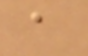a
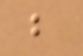b
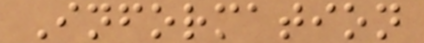Information
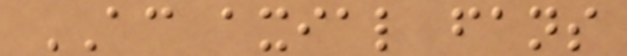AC axial fans
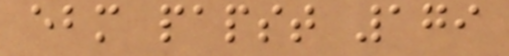ebm papst 179
